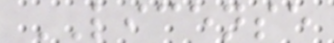LICENSE
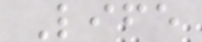Life
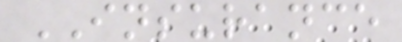INSURANCE
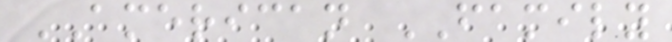AMERICAN FAMILY
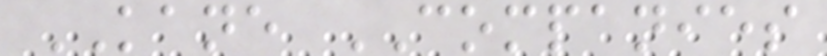KANE COMPANIES
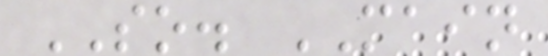SO. MAIN
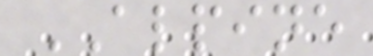ALPINE
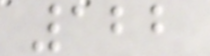122
